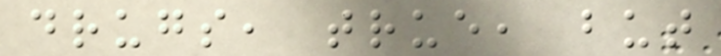drugs, true, but
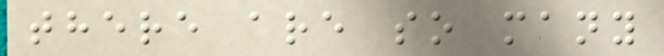there are so many
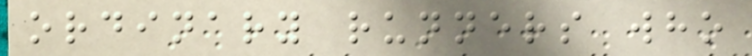ordinary runners who
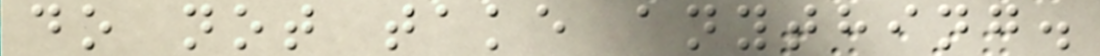do not take anything.
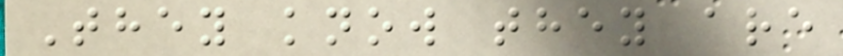They know they are
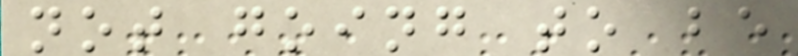not going to be
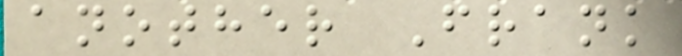another Frank
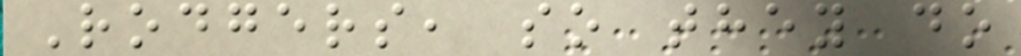Rodgers, so they do
